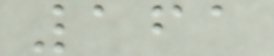161
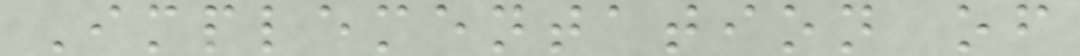Implementation of
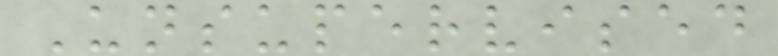Unsupervised
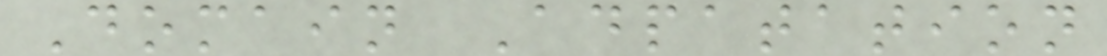Domain Adpatation
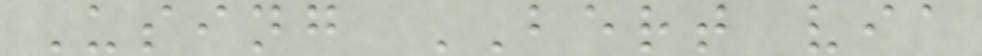Using BERT via
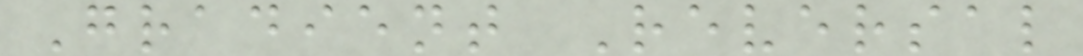Gradient Reversal
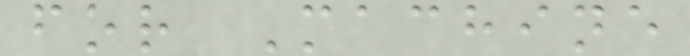for Machine
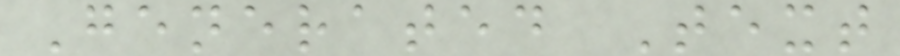Generated Text
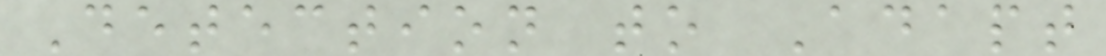Detection to Adapt
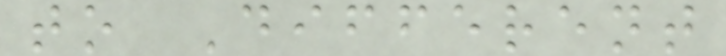to Different
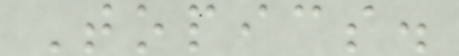Topics.
